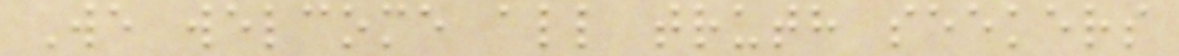We welcome all truth seekers
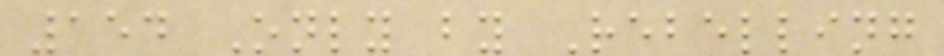154 Only by Rebelling
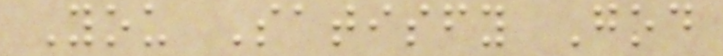You Satisfy God
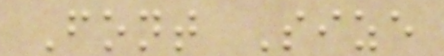Font Size
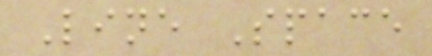Line Space
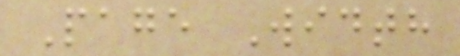Page Width
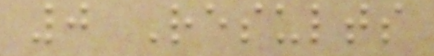0 Results
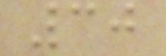30
